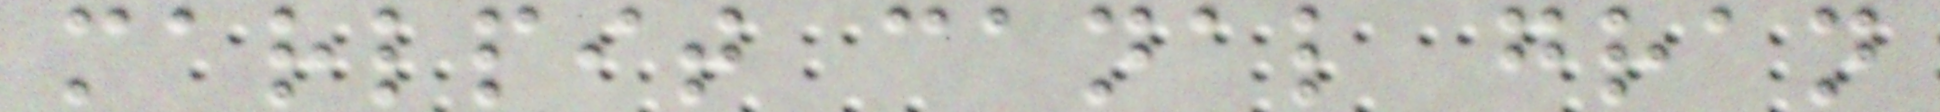marlpit canal gran
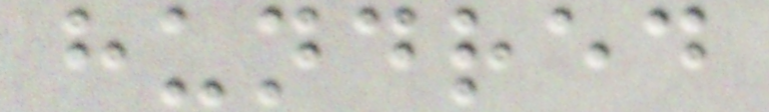hundred
